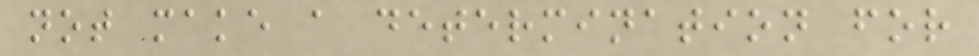not make a determination for
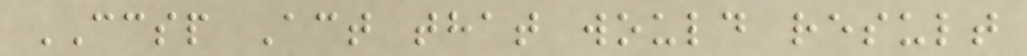CCSP Act that would result
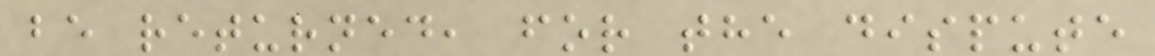be returned, for the dispute
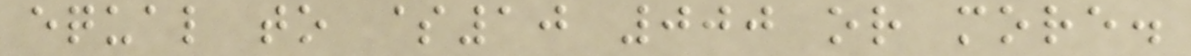equal to $10 000 or more.
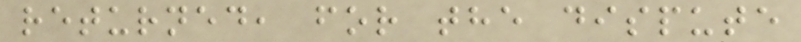returned, for the dispute
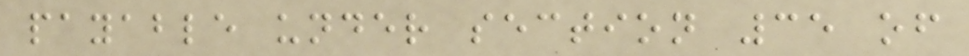payable under section 35 of
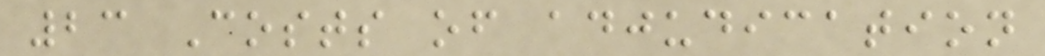23 Costs of adjudication
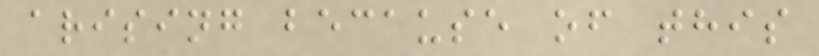arising because of this
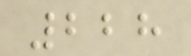228
